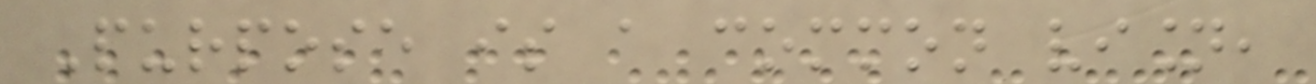Purpose is a common vision,
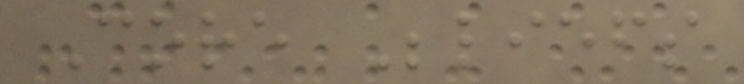Core Beliefs
